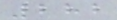282
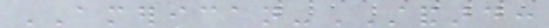AMERICAN-STANDARD:
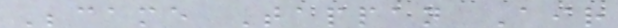Became Tappan Air
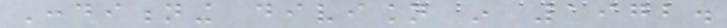Conditioning division in 1972.
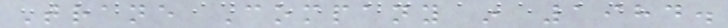Trane Company in 1984.
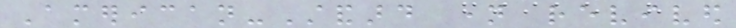American-Standard name revived
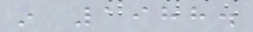in 1988.
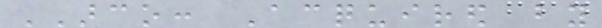ARCO: Acquired by
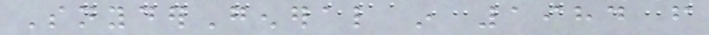SnyderGeneral in 1984 from
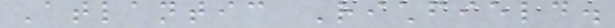Atlantic Richfield.
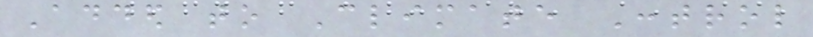Added to Climate Control
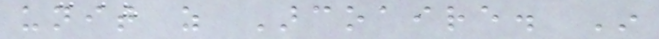unit as Arcoaire. In
